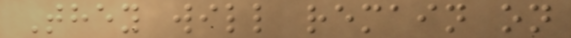They will remain on
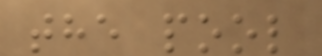the pool
